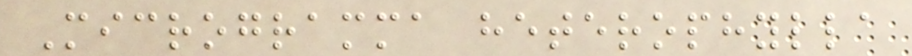Microgramma heterophylla
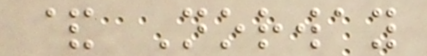& Norway
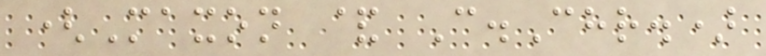(Maxon & C.Chr.)
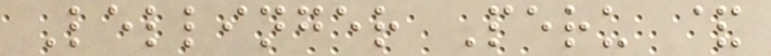Lellinger Peru &
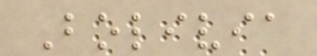Bolivia
